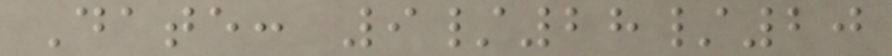Date: 9/28/20
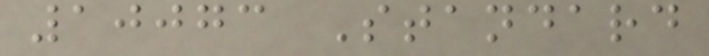10073 Standard
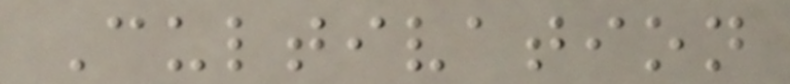Cultivation
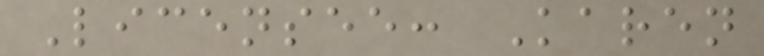Licensee: Karen
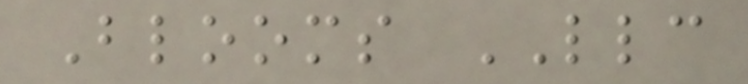Blooms LLC
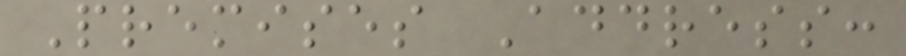Premises Address:
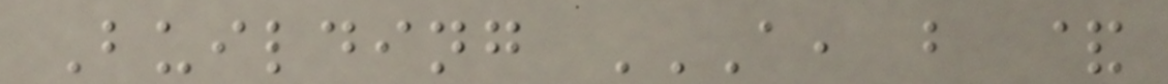Building A, B &
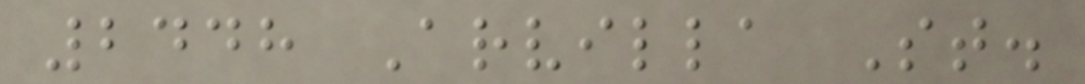2448 Arvilla St.
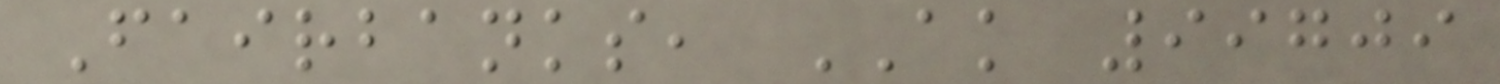Fairbanks, AK 99709
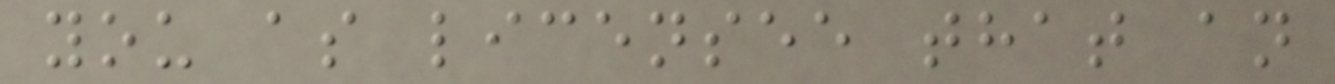you as licensee that an
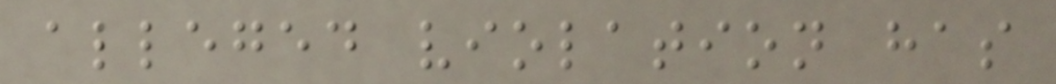alleged violation has
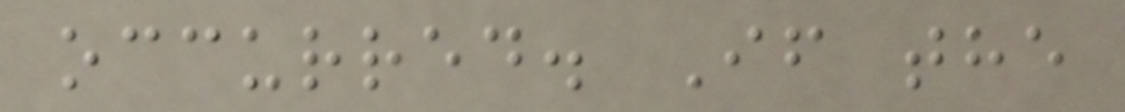occurred. If the
